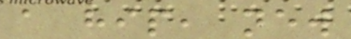a hip, new
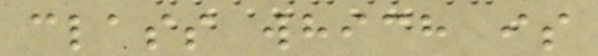class which is
